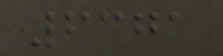6371
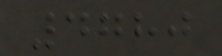4780
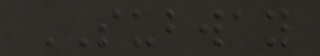SUBWAY
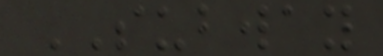SUBWAY
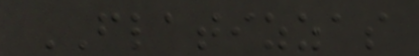FLATIZZAS
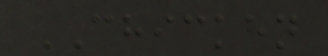CHICKEN
